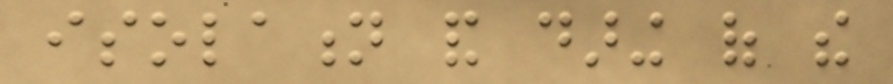isolation and daring of the
